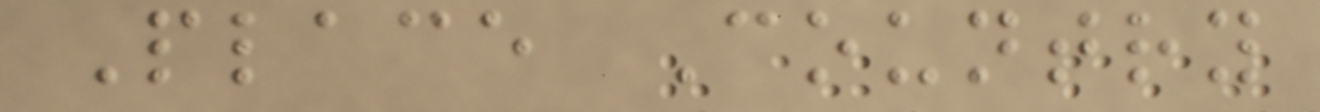Place Country
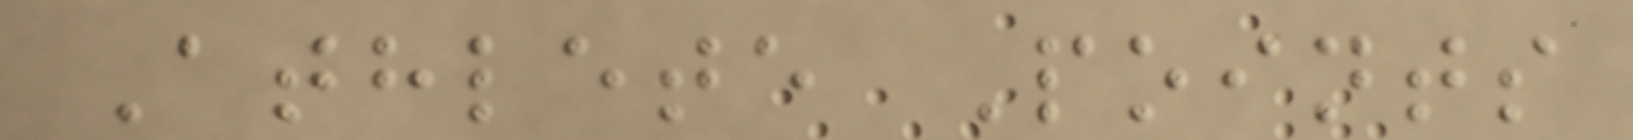Athlete Points
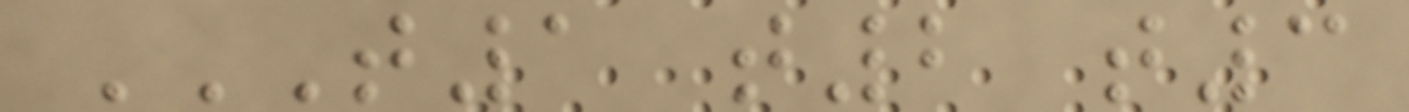T1 T2 T3
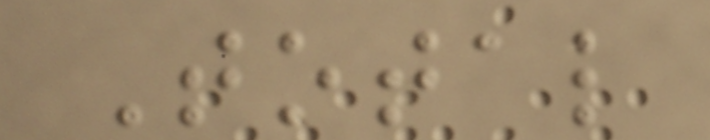Total
